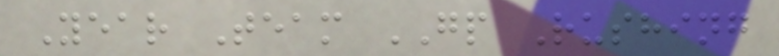Year Team GP Rushing
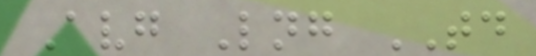Avg Lng TD
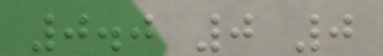0.0 0 0
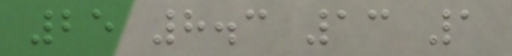25 8.3 13 1
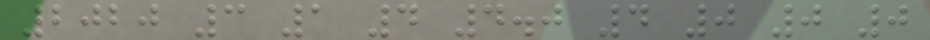2020 3 1 4 4.0 4 0 0 0
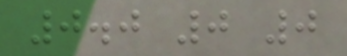0.0 0 0
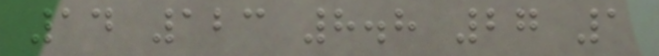14 123 8.8 27 1
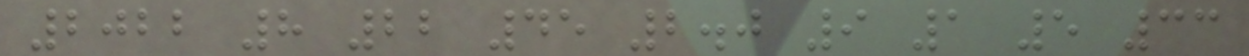2022 8 22 45 2.0 9 1 5 33
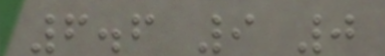6.6 9 0
